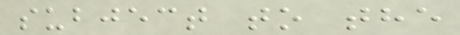subject to the
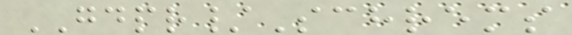GDPR/Schrems
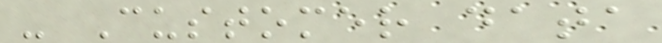- Customer data
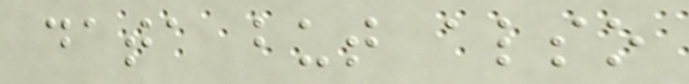data but also
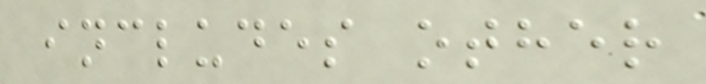includes other
